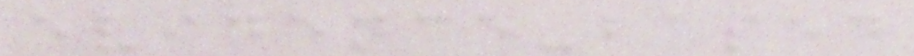evidence-based
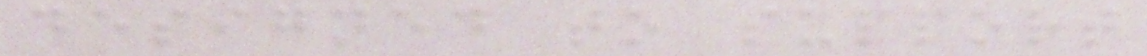designed to support
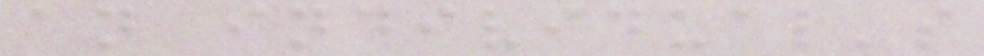an individual's
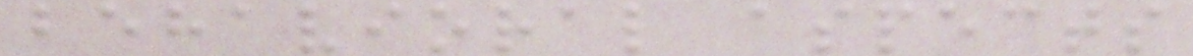behavioral aspects
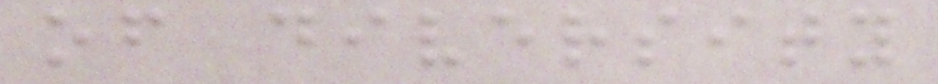of diversity
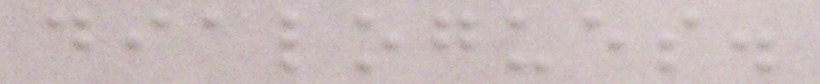dialogues.
